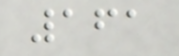161
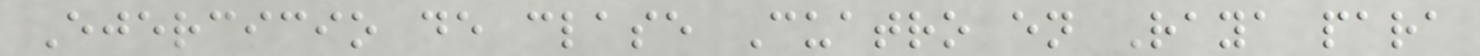Ejercicio de clase Cuatro en Raya para
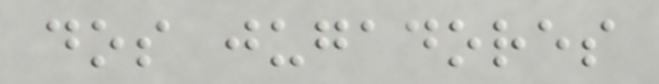dos jugadores
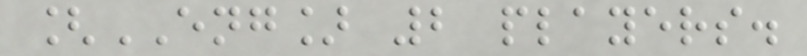[ENG] 2 players.
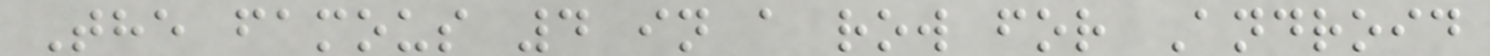The famous 4 in a row for Android
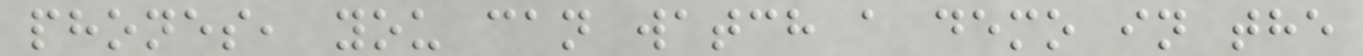phones, you can watch a demo in the
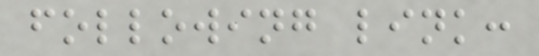following link:
